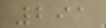291
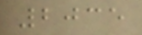2035
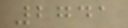2741
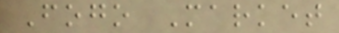Fogo Market
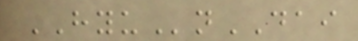HYUnDAI
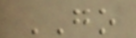GO
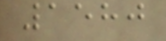1580
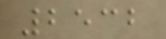2532
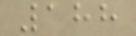188
